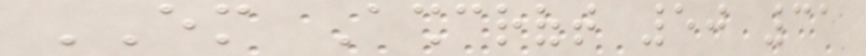EM Ashcroft 50 31
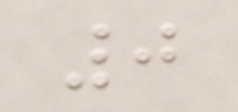0
